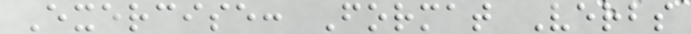Exercise: Format Verbs
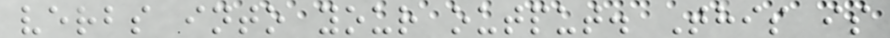verbs into your output. This is
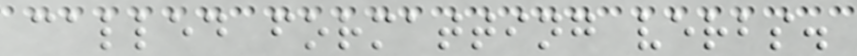called formatting verbs.
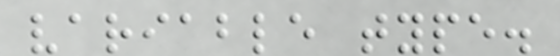variable type.
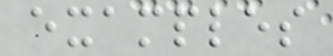examples
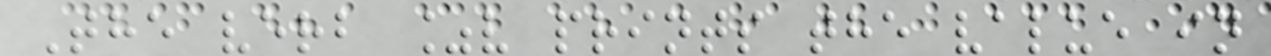The verb %v prints the value in
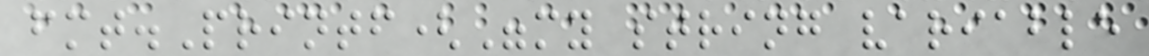fmt.Printf("my string variable
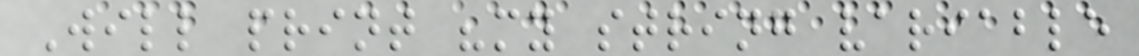Will print "my string variable
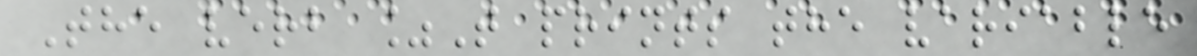The verb %T prints the variable
